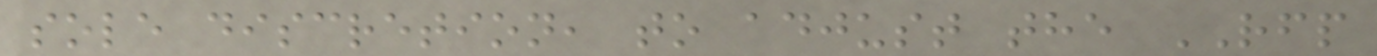sole discretion, to adjust the RFP
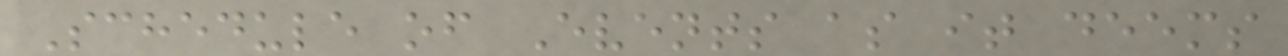Schedule of Events as it deems
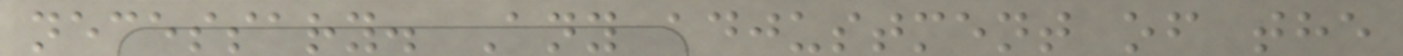necessary. Any adjustment of the
